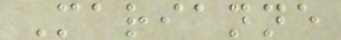Marianne
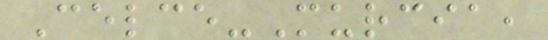Celce-Murcia,
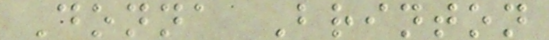Donna Brinton
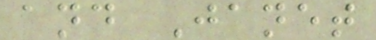and Janet
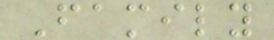Family
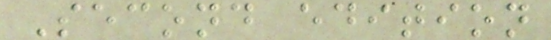Second edition
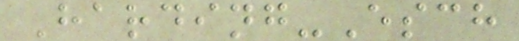Harding-Esch
